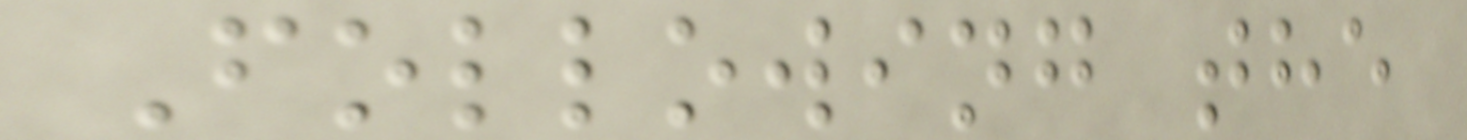Following the
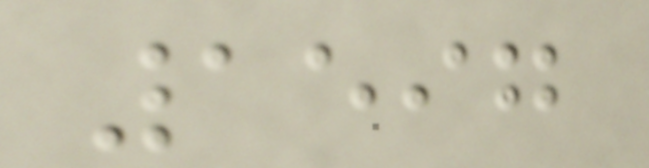1597
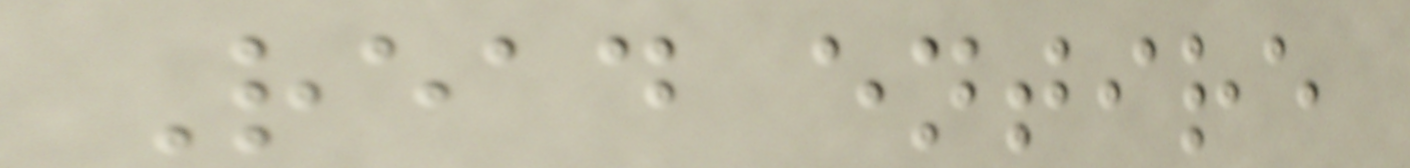Read entire
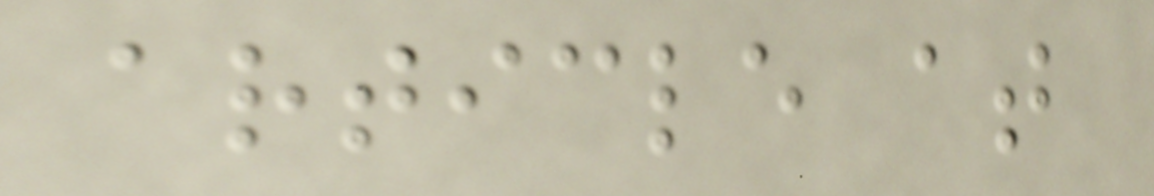article at
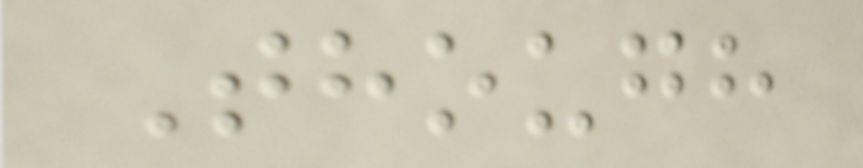Though
